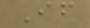If
